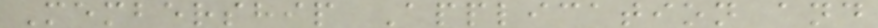Membership Application and
